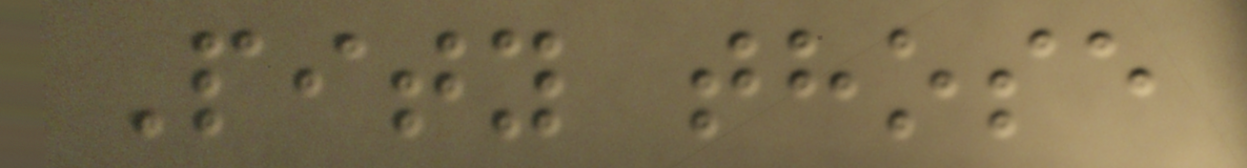Pity those
